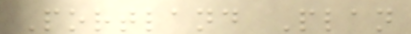Portland Plan
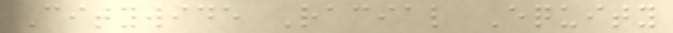Citywide Racial Equity
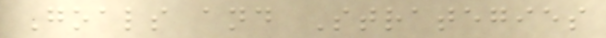Goals and Strategies
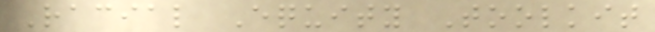Racial Equity Toolkit
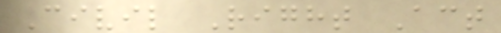Civil Right Act
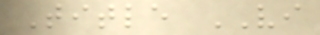Title VI
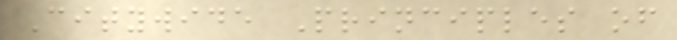Citywide Principles of
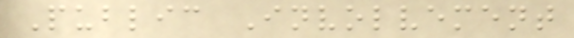Public Involvement
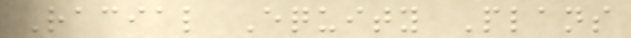Racial Equity Plans
